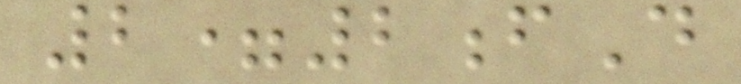2=2fD
